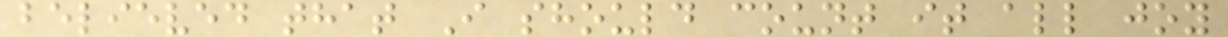believed that I should count it all joy
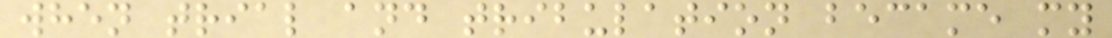when trial and tribulation became my
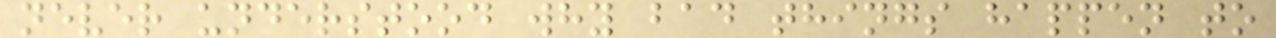never understood why bad things happen to
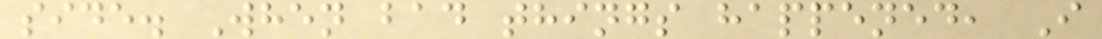side. When bad things happened, I
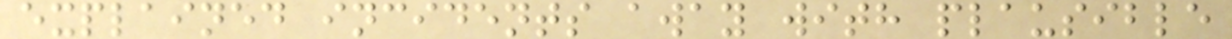explained incidents away with plausible
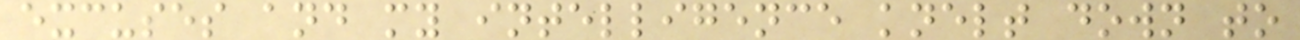excuses and my intelligence knelt down to
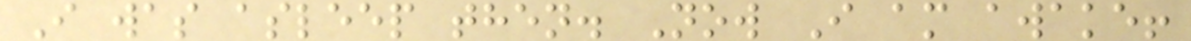I was asleep then. Now I am awake!
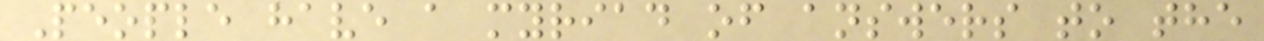People have a myriad of answers to the
